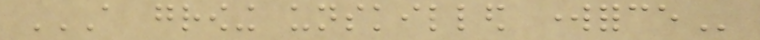A GROWING UNSKILLED WORKFORCE
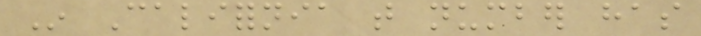In California that number has
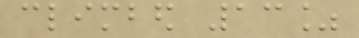climbed 13%
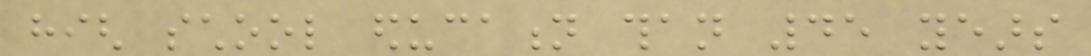high school education than 45 years
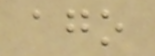ago
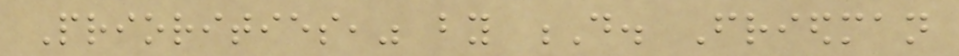Priorities," by D. Friedman
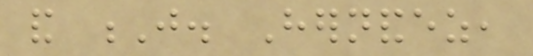and J. Hernandez,
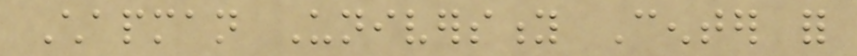Chapman University Center for
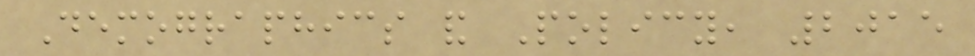Demographics and Policy, 2015
